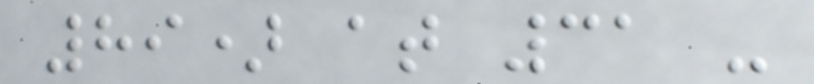89) at 31 -
